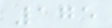175
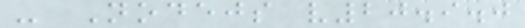- Nodejs v20.9.0
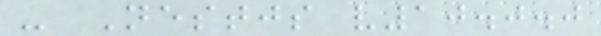- Nestjs v10.0.0
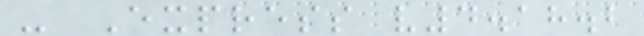- Express v4.18.2
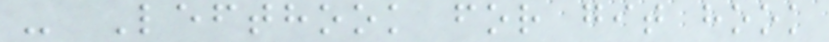- Lefthook for git hook
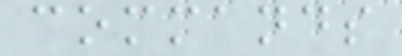commands
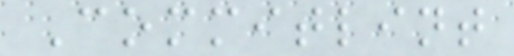Commitlint
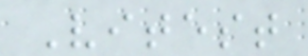Vitest
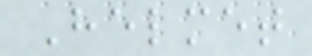Helmet
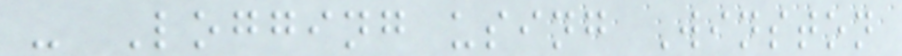- Logging using Winston
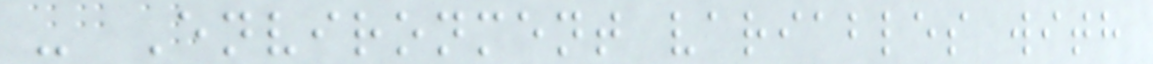- Environment variables with
